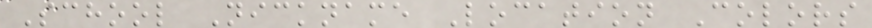School Nickname Location Colors
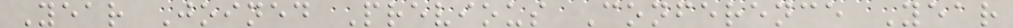Year Joined Previous Conference Year
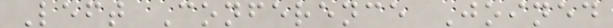Left Conference Joined
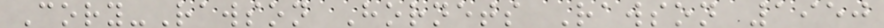Cory-Rawson Hornets Rawson 1950
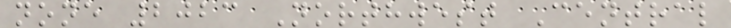none 2023 Northwest Central
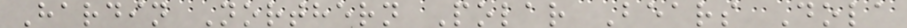Hardin Northern Polar Bears Dola
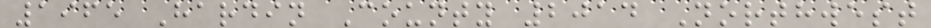1965 Hardin County 2014 Northwest
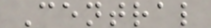Central
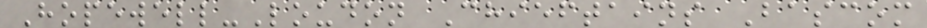Hopewell-Loudon Chieftains Bascom
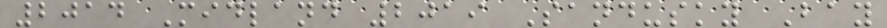2014 Midland 2019 Sandusky Bay
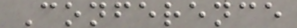Conference
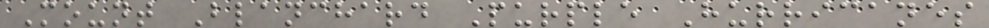Mount Blanchard Purple Hurricanes
